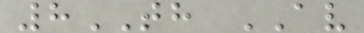8TH AV
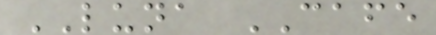LUNA CAFE
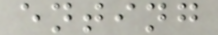enting
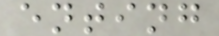enting
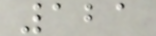121
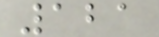121
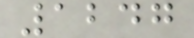1247
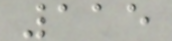115
